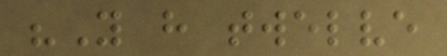"You have twelve
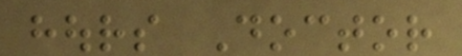hours Doctor
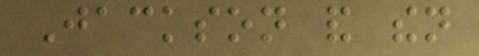Jackson and then
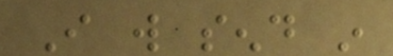I will send in
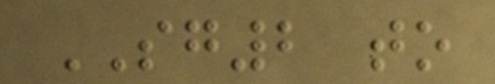SG2 to
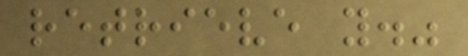retrieve you."
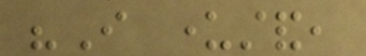"I understand,
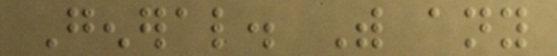General. With any
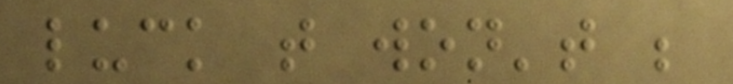luck that won't be
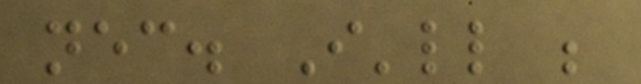necessary. I'll be
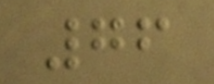76
